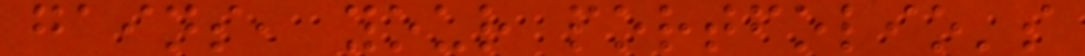gains, your portfolio's
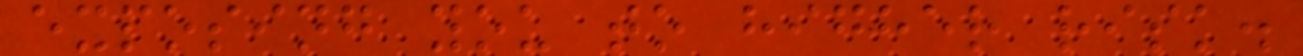exposing you to higher risk.
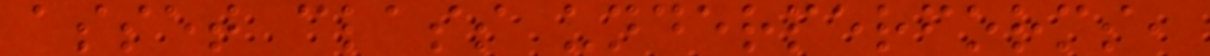asset class underperforms,
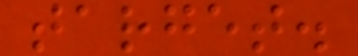target.
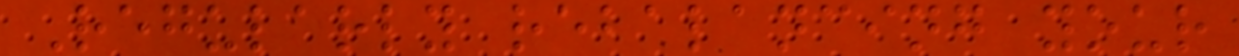Regularly rebalancing your
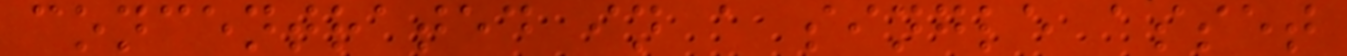concentrated in a single asset
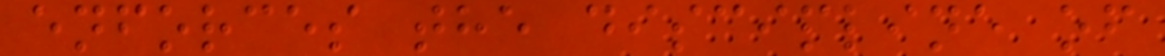enforces the discipline of
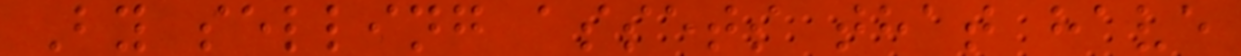By selling assets that have
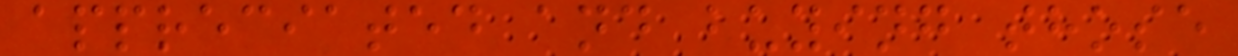appreciated and buying those
